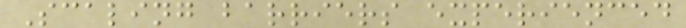Scaling barriers experienced
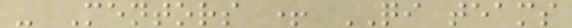- Mentors + QI teams
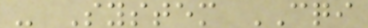- System CQI
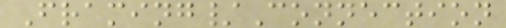Framing/Connection
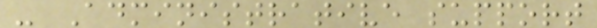- Administrative support
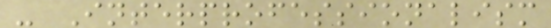- Interprofessionalism
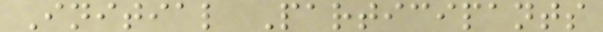Initial Participants
